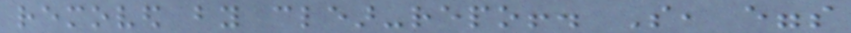removed by clear-repo!. So, eggs
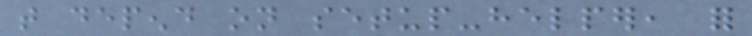that depend on setup-helper, for
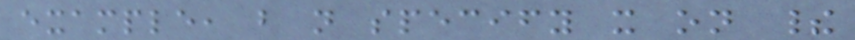example, but not specify it on their
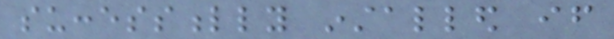successfully installed if
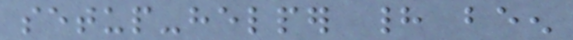setup-helper had been
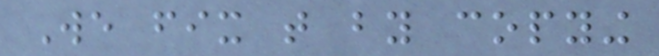We fix that by copying
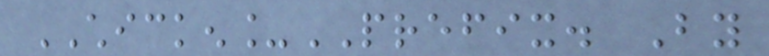CHICKEN_PREFIX. By
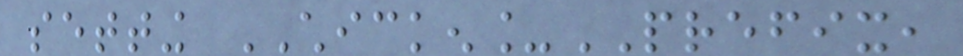setting CHICKEN_PREFIX,
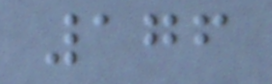176
